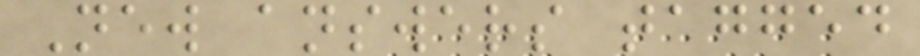New answers tagged
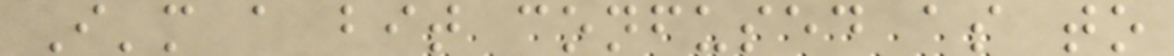I'm a bit confused as to
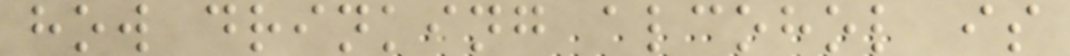how drinking alcohol is
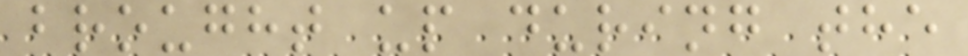brought up during the
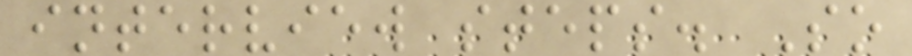interview steps. So
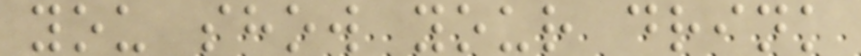you show your drink
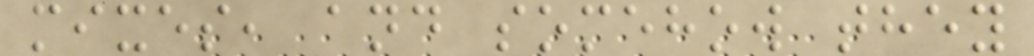mixes, and somehow they
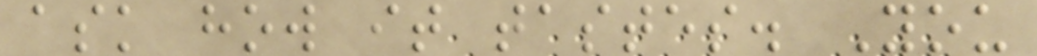ask how it tastes. You
